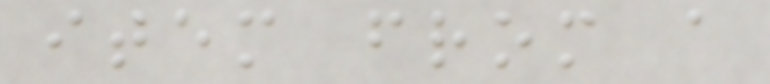item from a
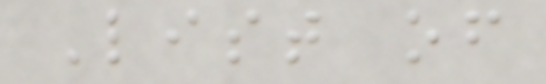List of
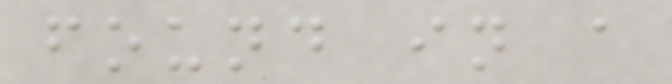found in a
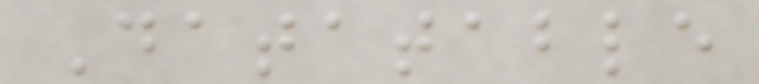Datatable
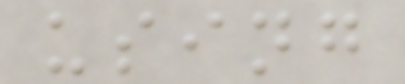using
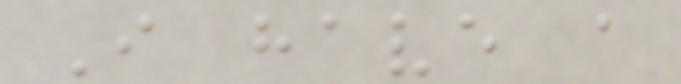I have a
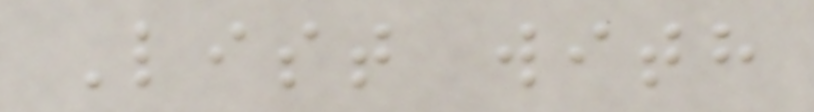List with
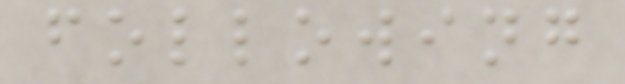following
